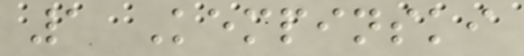1 Kempinski
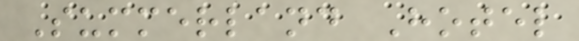Summerland Hotel
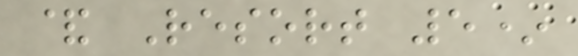& Resort 5*
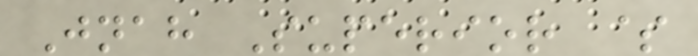Jnah Superior $
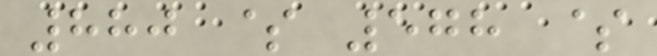880 $ 578 $
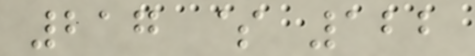217 $ 122
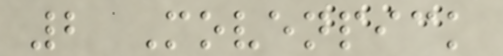2 Movenpick
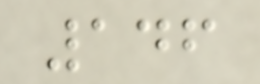146
